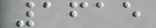1615
